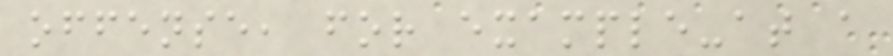offense, for example-at a
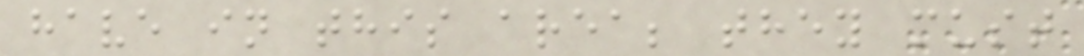have in this area; they must
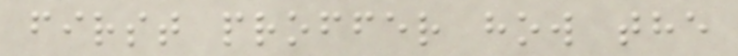first proffer how the
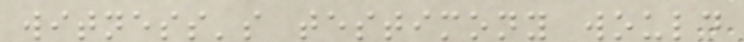witness's testimony would
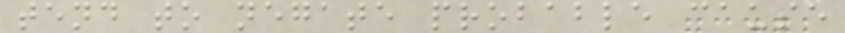tend to negate probable cause
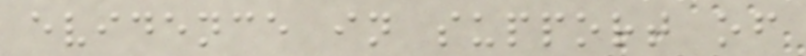evidence in support of
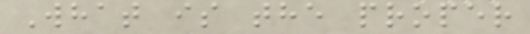What is the proper
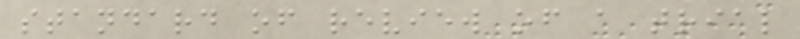standard of review of a trial
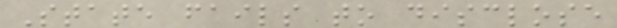State fails to disclose
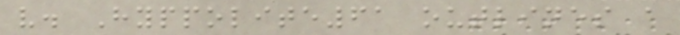v. Hyppolite61 outlines a
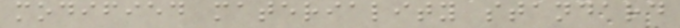modified materiality standard
